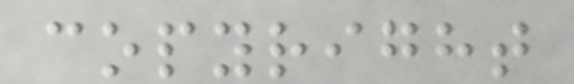copyright
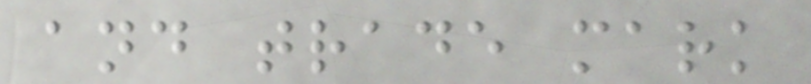and trade mark
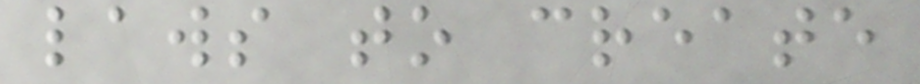laws to create
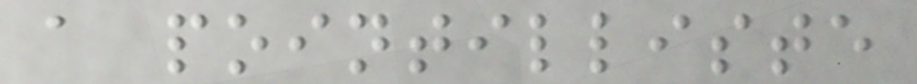a pointilliste
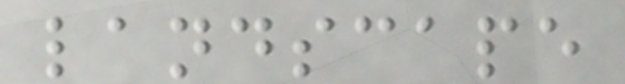landscape
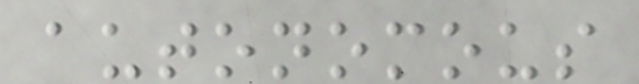autonomous
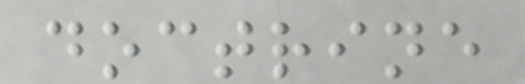doctrine
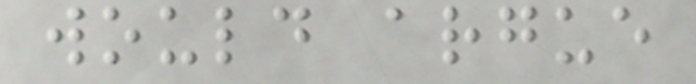would argue
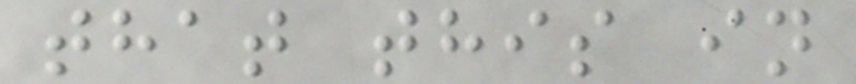that this in
